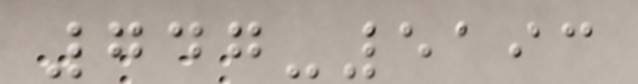747-5193
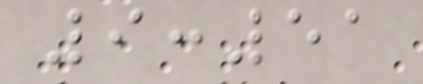9:51
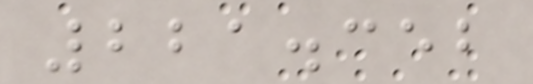221.352
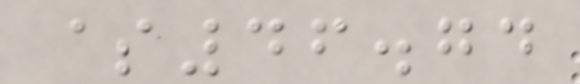$46.74
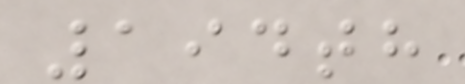194th
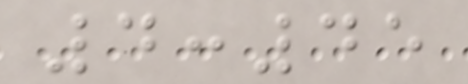4:45
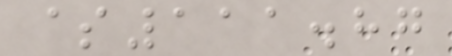$111.87
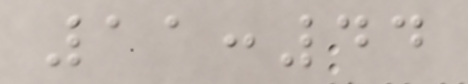11:44
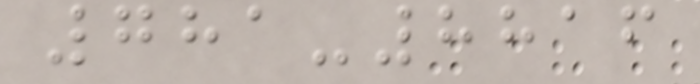781-8816
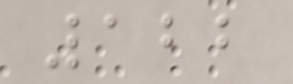122
